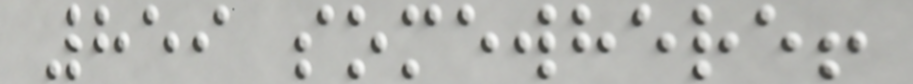859 somewhere!
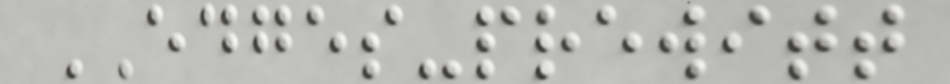EDGES-prewitt
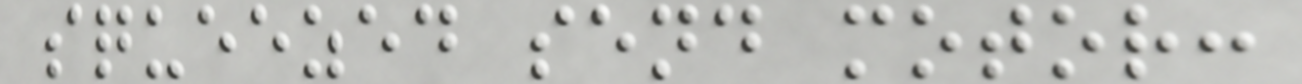squeezed send motor:
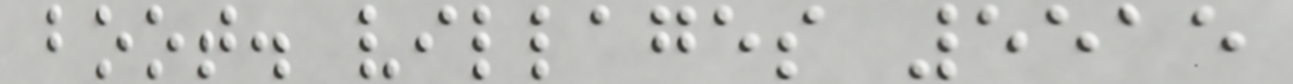boot. villages 5515
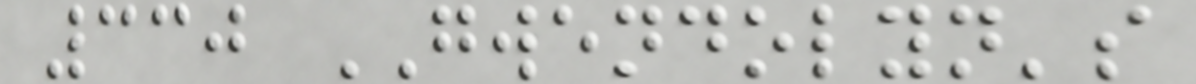330 GWENDOLYN's
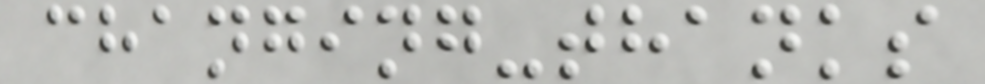changing-thanks
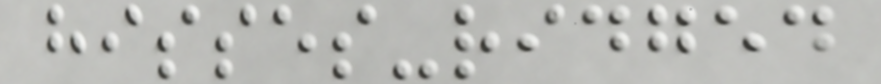hisses-ridged
